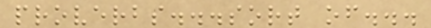proverbs...sort of...
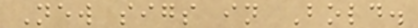New sigs in Bold.
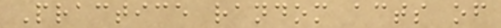Practice random acts of
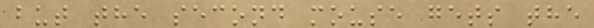but the second mouse gets the
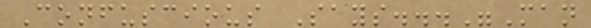Confuscious Says..."Man
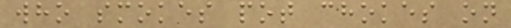who smokes pot chokes on
